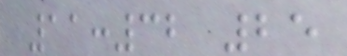11:32 25
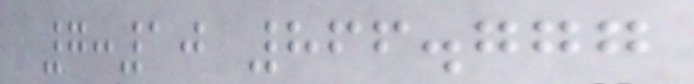7:10 866.777
